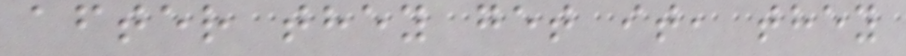after they get it, they
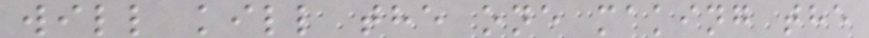will kill the one making the
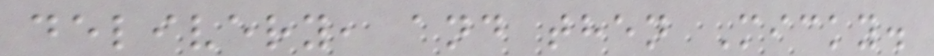delivery, and then Micky.
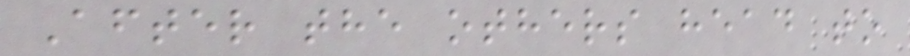After the others head to
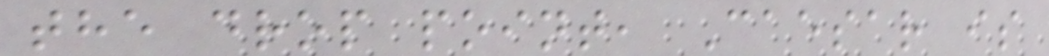the drop point, Caesar is
